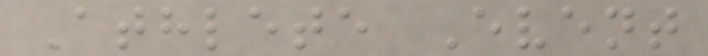Athlete Event
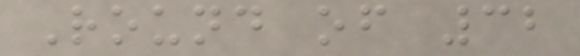Round of 32
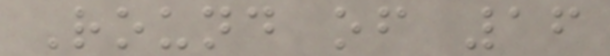Round of 16
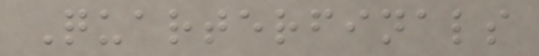Quarterfinals
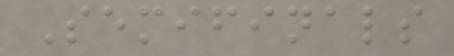Semifinals
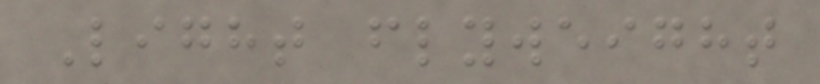Light flyweight
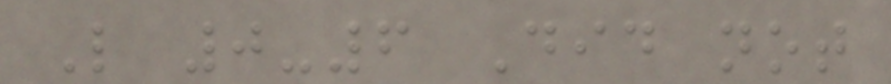L 0-6 Did not
